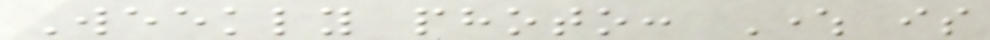Weekly photo: Where is
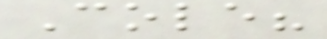Cole?
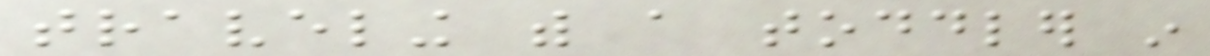traveling with a toddler in
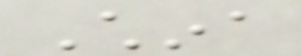China
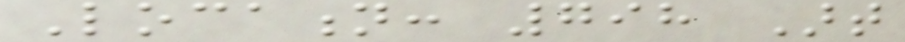Location: 798 Art
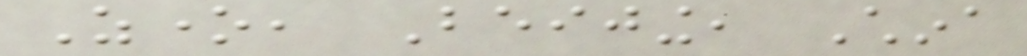Zone, Beijing, China
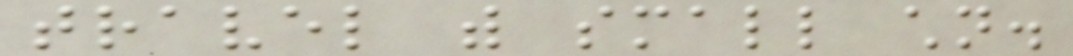travel with small children.
